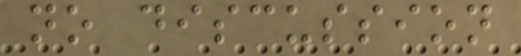no discussion
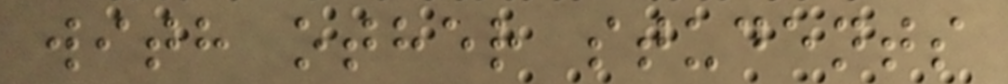with other students
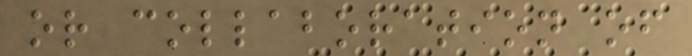or collaboration of
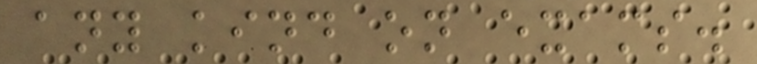any kind on exams.
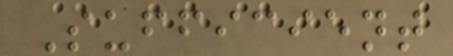Sufficient
